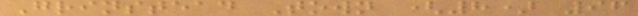Grinstead Town (8) 96
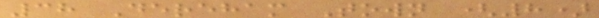38 Dereham Town (8)
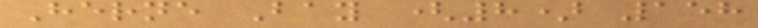Herne Bay (8) 158
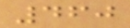460
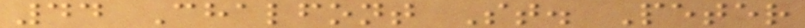44 Chalfont St. Peter
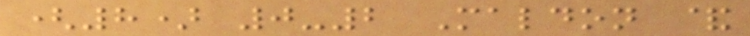(8) 0-2 Maldon &
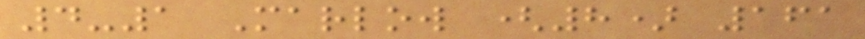4-1 Marlow (8) 161
